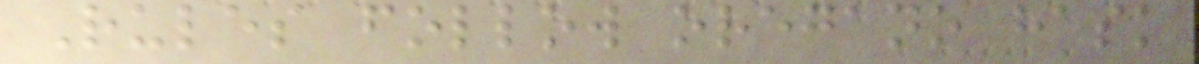Rules follow oregano hask
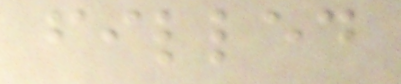filled
